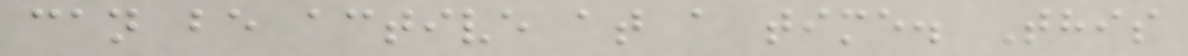can be active at a time. This
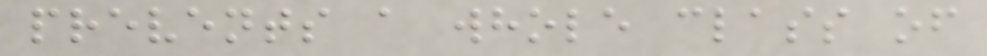prevents a whole class of
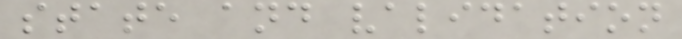state and validation
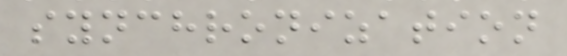synchronization
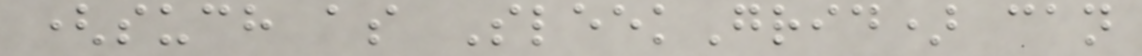(such as SleekGrid) can
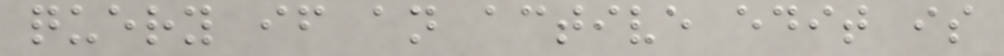query if an active edit is
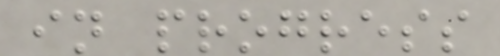in progress
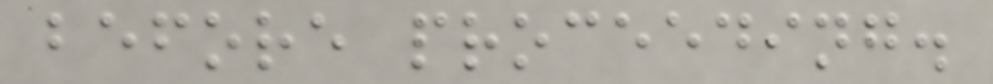before proceeding.
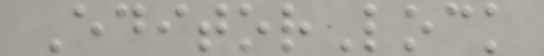EditorLock
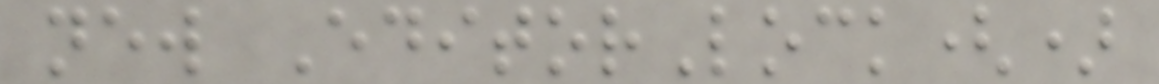new EditorLock()
